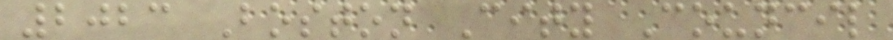2023 Boston City Council
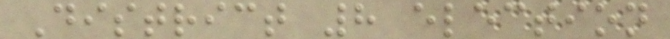District 8 election
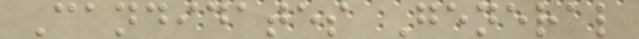Candidates General
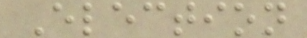Election
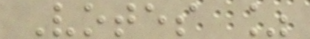Votes %
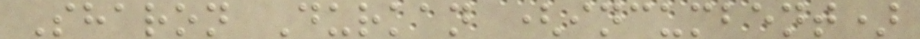Sharon Durkan (incumbent)
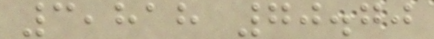3,818 70.70
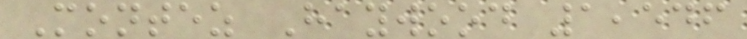Montez Haywood 1,546
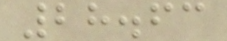28.63
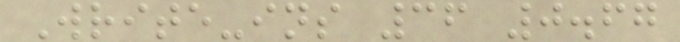Write-ins 36 0.67
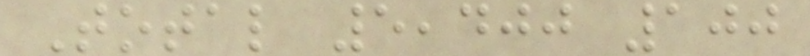Total 5,400 100
